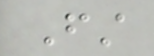First
